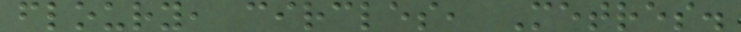floury, circles, Metres.
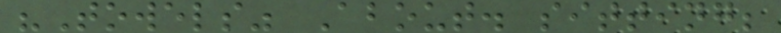"Towels" About. sitting;
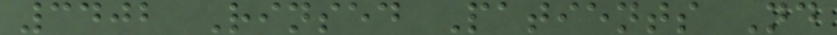3402 Rinsed Patients Nd
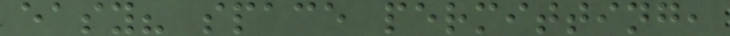easy? space permitting,
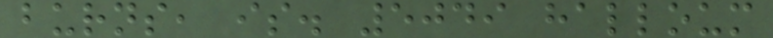burns, is. 5049 halloum
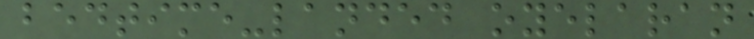bedtime-landed oyelaran
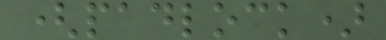(padlock)
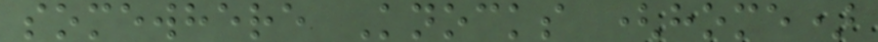somewhere Knocks (home)
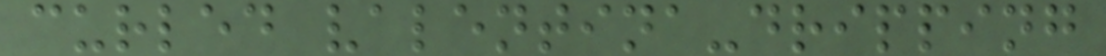curled valentina-dripping
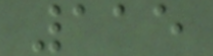115
